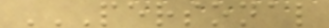PERSONAL
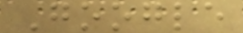Google
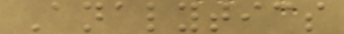Analytics
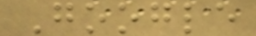Google
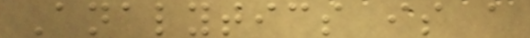Analytics is a
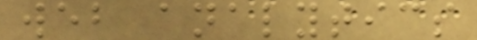web analytics
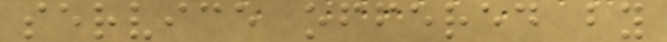service offered by
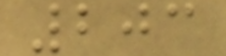203
